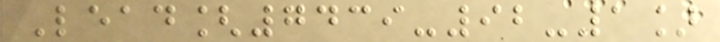Lead[7439-92-1]
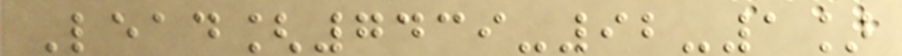Lead[7439-92-1]
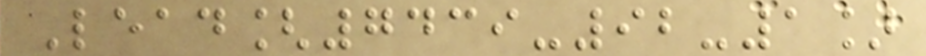Lead[7439-92-1]
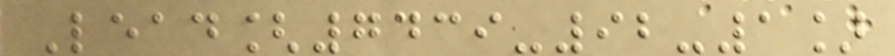Lead[7439-92-1]
